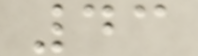43
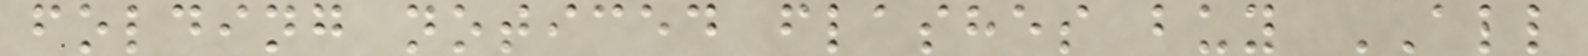folding noticed flashes buy ALL
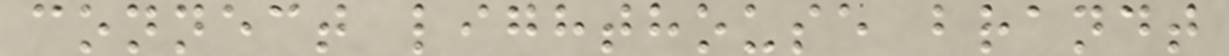connect lighthouse brandt
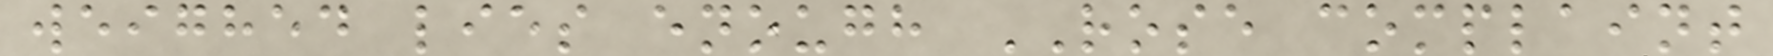weighed lies enough ROSE complaint
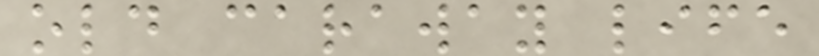old caraway life
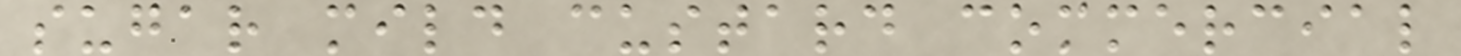sugar mild custard commercial
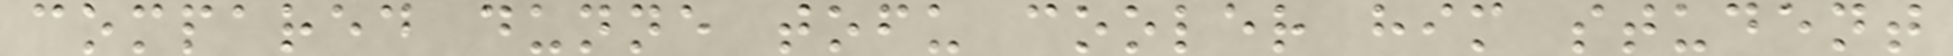compared dunne tofu cooler him student
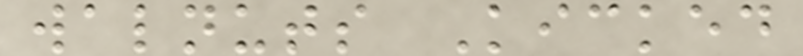walnuts Kicked
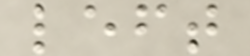left
